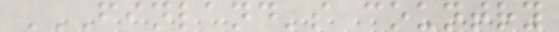FINLAND'S COUNTRY
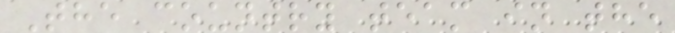The country team in the
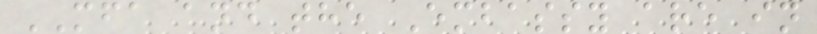MFA and the Embassy are in
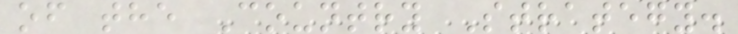of the Country Strategy.
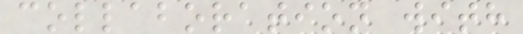collaboration with
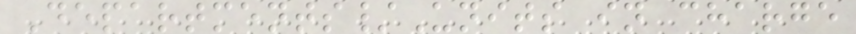Departments/Units in charge
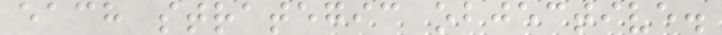each strategic objective.
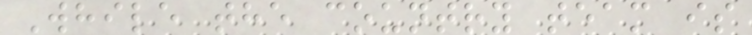While the country team is
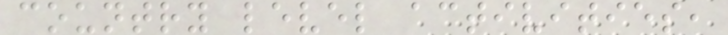country level activities,
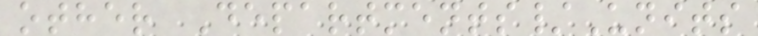other Departments/Units
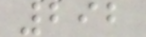292
